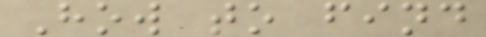How to find
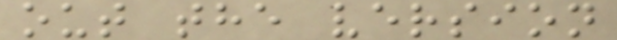out the version
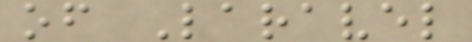of Laravel
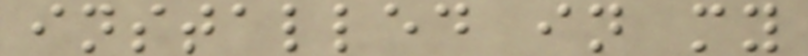installed in my
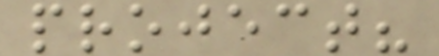project?
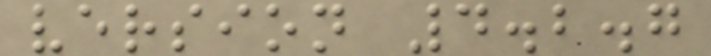version 4.2.7
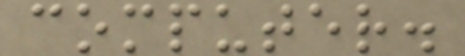computer.
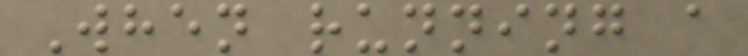When running a
